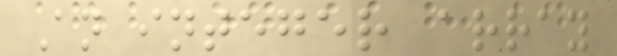An integer array
